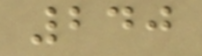240
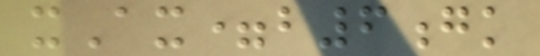xAx=b6gk
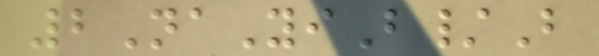2NaYiB/B
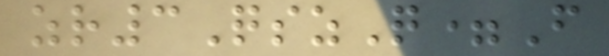zr3QszQ=F
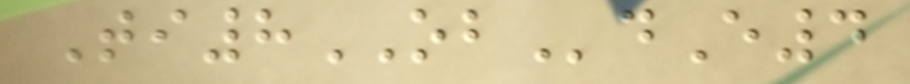Ti8OBdE4
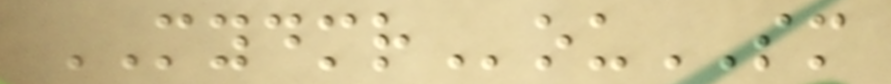MYDMRouSM
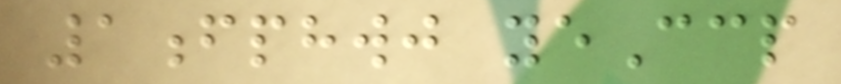1fphwj yeCcp
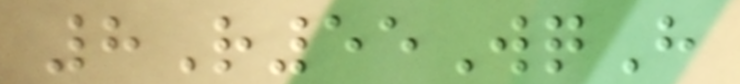8R55WqH
